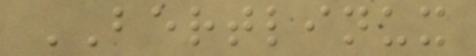BERTLINUX
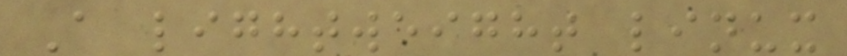A lightweight linux
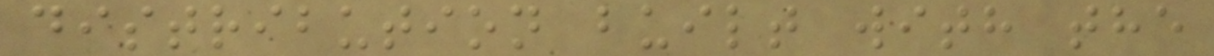distribution built with the
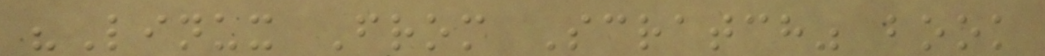"Linux From Scratch" book
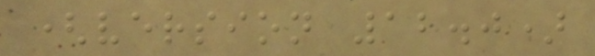(version 12.0)
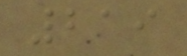219
